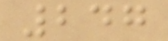247
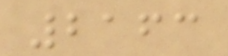2163
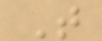T
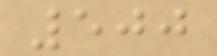500
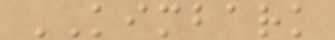KIMBARK
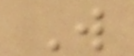W
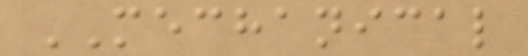MECHANICAL
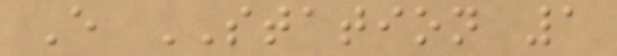E STATION 1
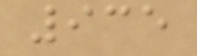935
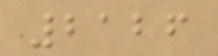2126
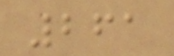261
